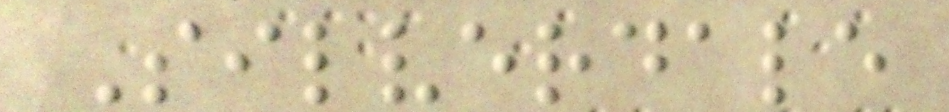Silverdale
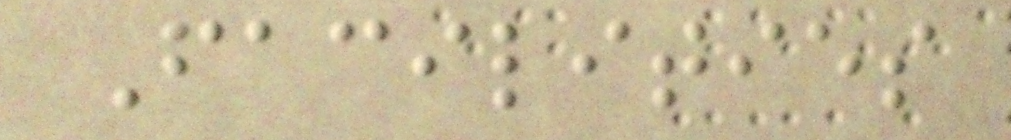Facilities
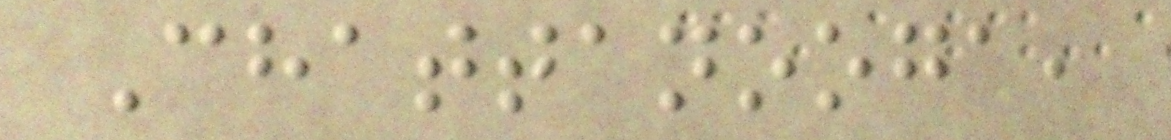Chattanooga,
